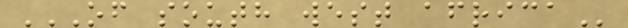OF SOUTH WEST AFRICA
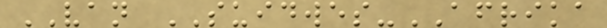VAN SUIDWES-AFRIKA
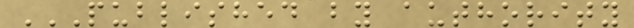PUBLISHED BY AUTHORITY
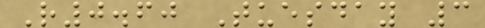R0.60 Tuesday 3
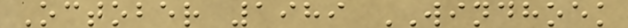October 1989 WINDHOEK
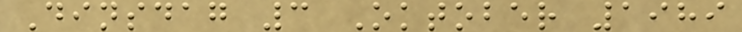Dinsdag 3 Oktober 1989
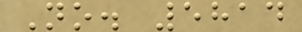No. 5814
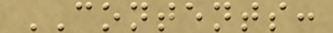CONTENTS:
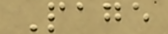Page
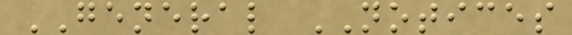GENERAL NOTICES
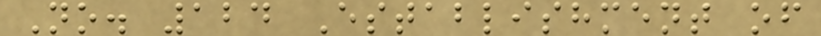No. 124 Establishment of
